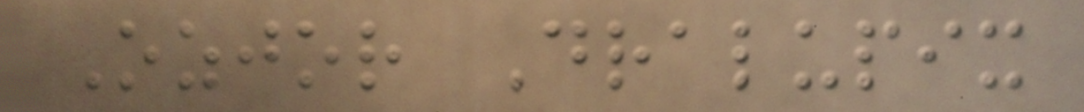Ozjor Dralupix
